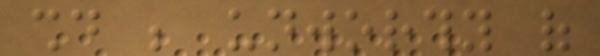should be unworthy of
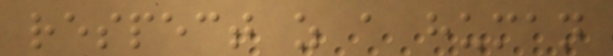respect as a human
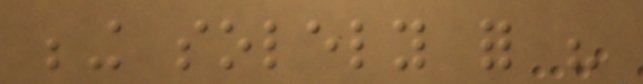being solely for his
